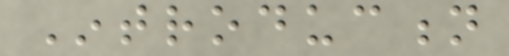Introduction
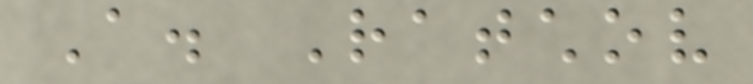A. Ratchov
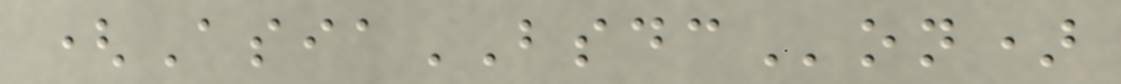(AsiaBSDCon)
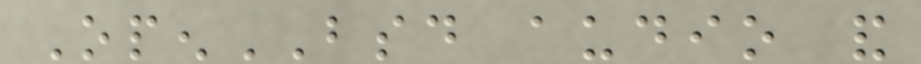OpenBSD audio and
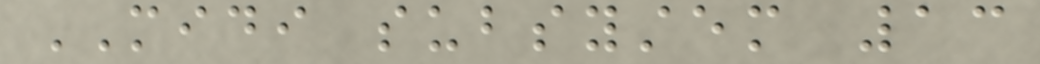MIDI subsystem 13
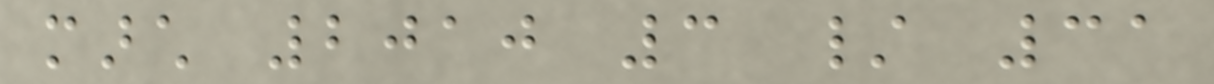march 2010 3 / 31
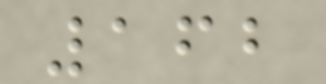162
